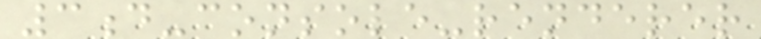3d-console-renderer
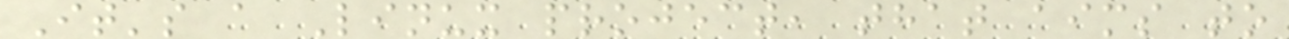It's a Linux project, that aims to
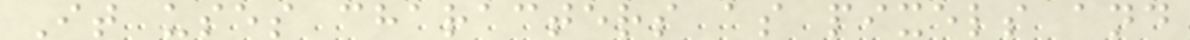It uses characters as pixels and
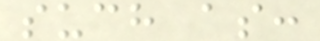such as:
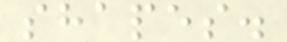shapes.
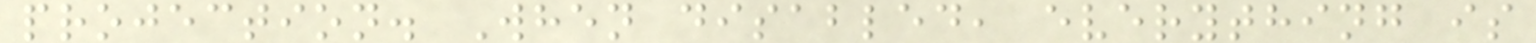projection. When disabled, everything is
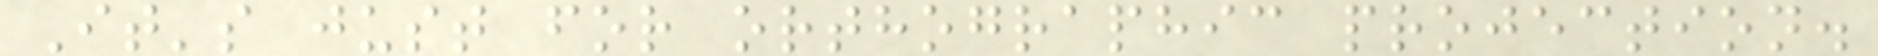It's just for orthographic projection.
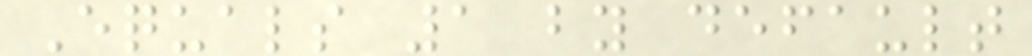Equals 1 by default
